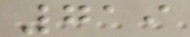719
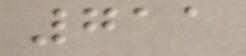711
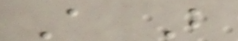A B
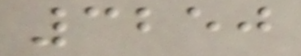3250
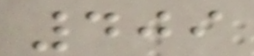409
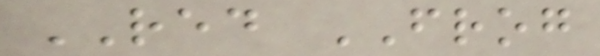RED FROG
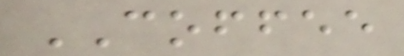COFFEE
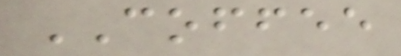COFFEE
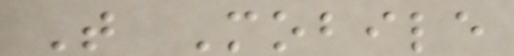T Mobile
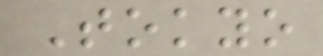Tokyo
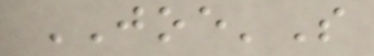JOE'S
